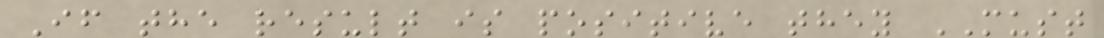If the result is positive they MUST
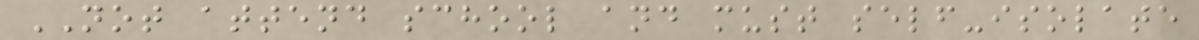NOT attend school and must self-isolate
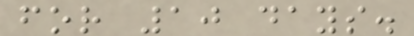for 10 days.
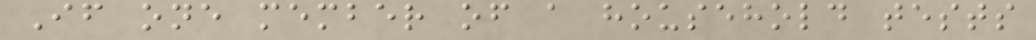If one member of a household tests
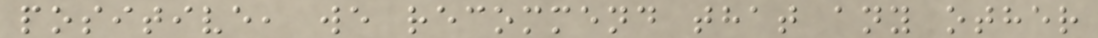positive, we recommend that any other
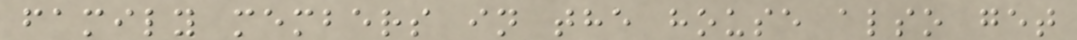family members in the house also get
